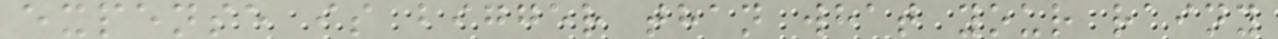expense is bigger than what your rainy
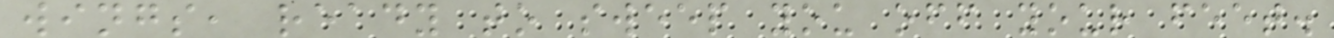wings, ready to sweep you off your feet.
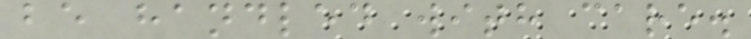be handled with care.
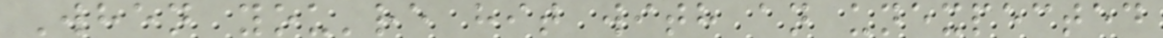When you're hit with an unexpected
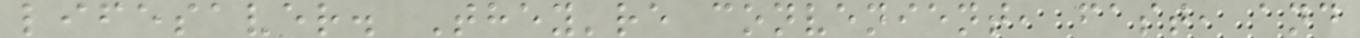lifesaver. They're convenient, fast, and
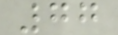77
